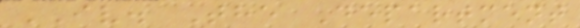IV. The Department
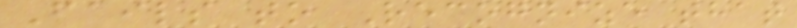Fails to Recognize that
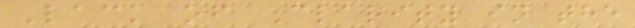Lack of Clarity in the
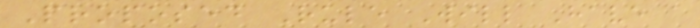Proposed Rule Will Have a
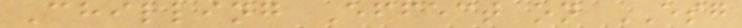Chilling Effect on ESG
